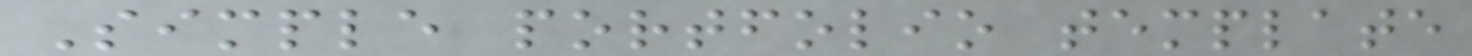Simple portfolio template
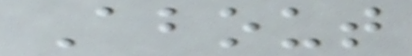About
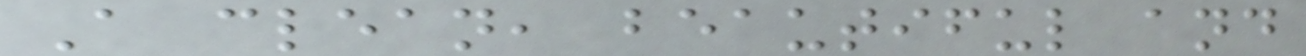A clean, beautiful and
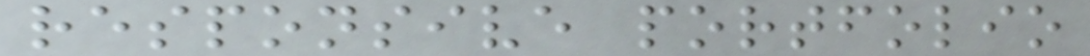responsive portfolio
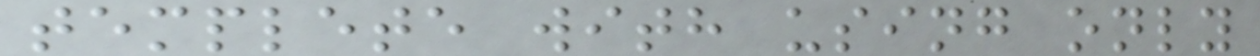templete with using only
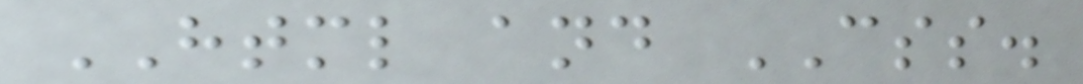HTML and CSS.
